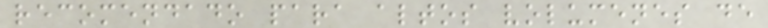recomendado para altos volumenes de
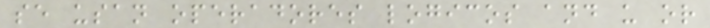se usan operadores logicos and u or
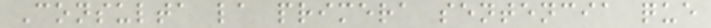Consulta la primera sentencia que
